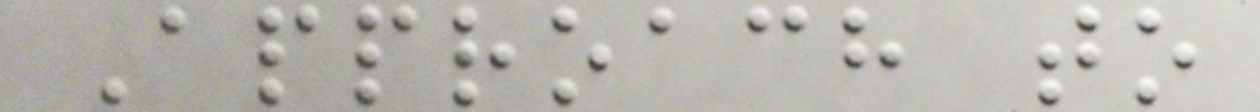Approach to
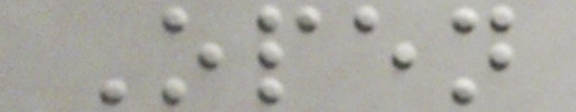Open
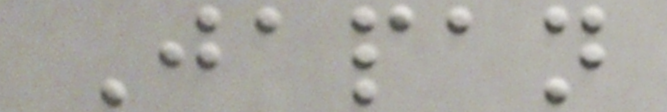Japan
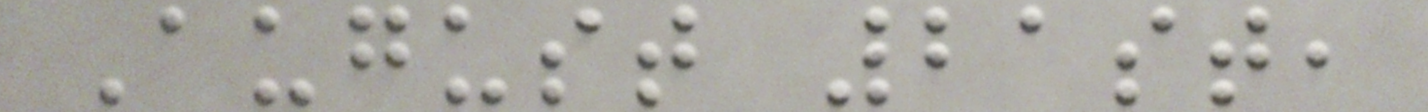August 21st,
